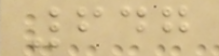647
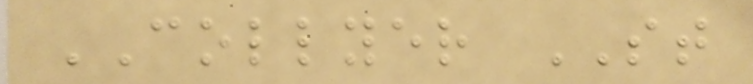COLLYER ST
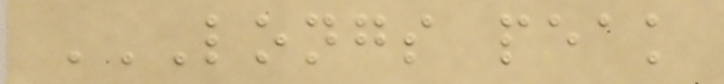LONGS PEAK
